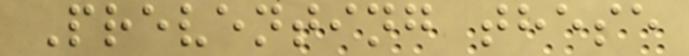Preventing these
